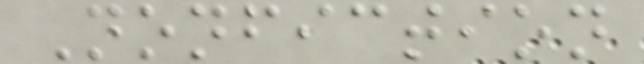Nonfiction
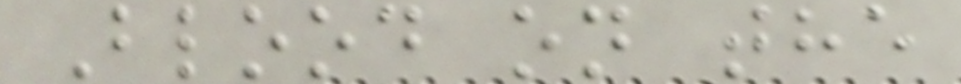Blood on the
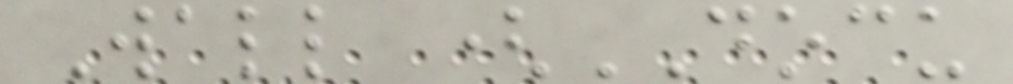Wall (DOCU
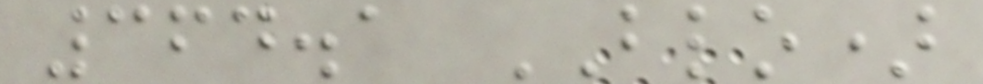364.1 BLO)
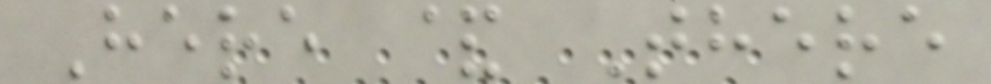Here & There
